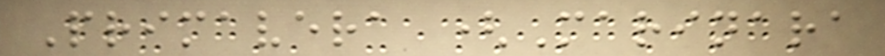Primavera (Marinara
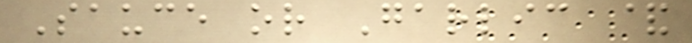Sauce or Garlic &
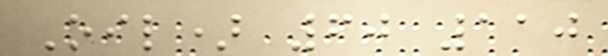Oil) 60 110
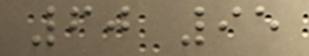60 95
